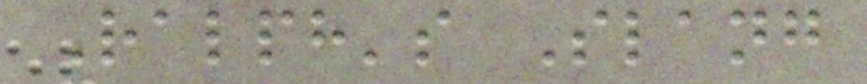Ralph's Slang
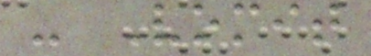- Vomit
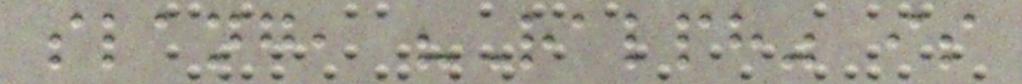slang, "Ralph" is
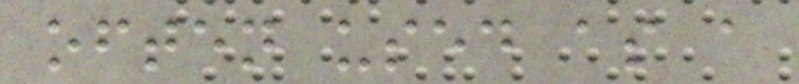often used as a
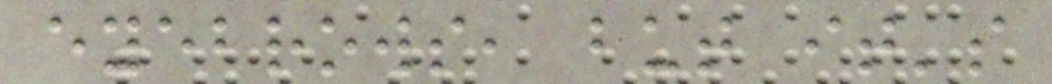eyebrows, but it's
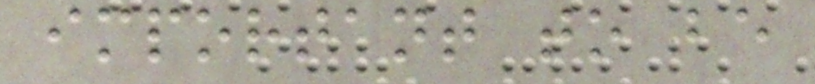important to be
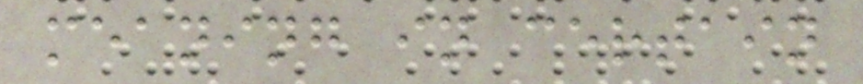meaning in certain
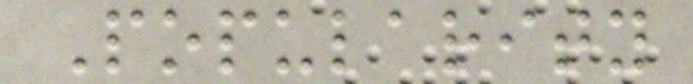Popularity
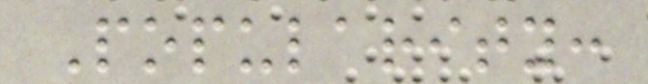Popularity:
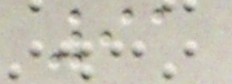91
